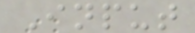Input
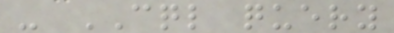- CQL query
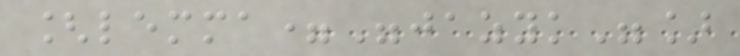[lemma="jazyk"]
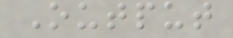Output
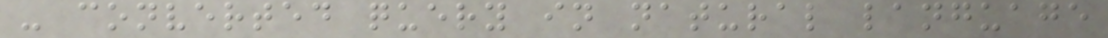- converted query in natural language
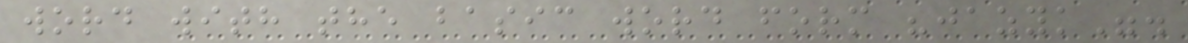word with the basic word form "jazyk".
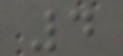4
